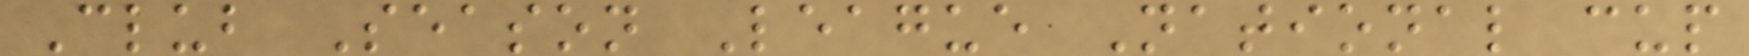Club Season League National cup
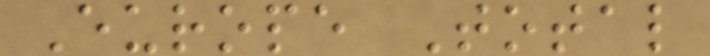Europe Total
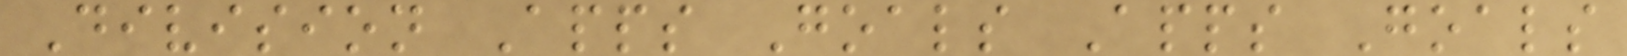Division Apps Goals Apps Goals
